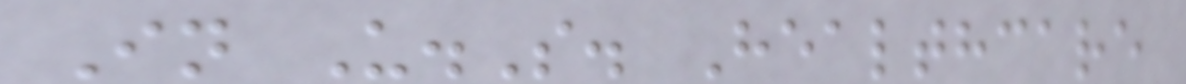In U.S. Healthcare
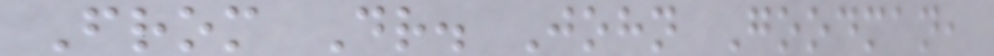From Dr. John Goodman,
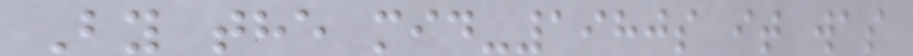By the mid-1980s it was
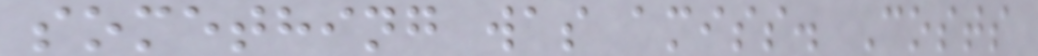something was amiss. Costs
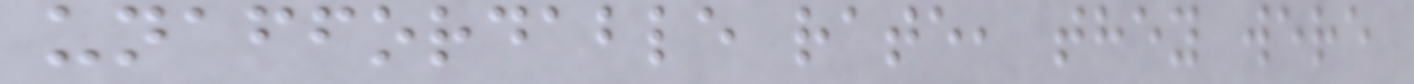unaffordable rate, they were
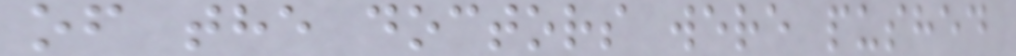of the doctors were pushed
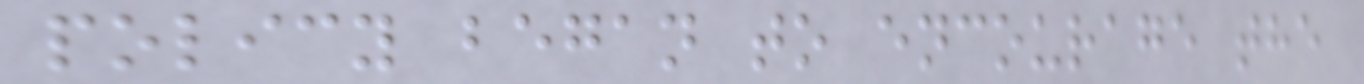policy began to encourage the
